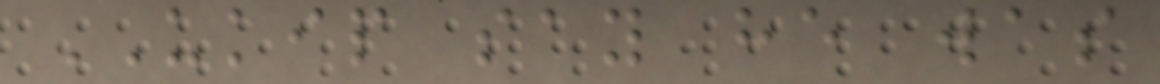UKIP say he was
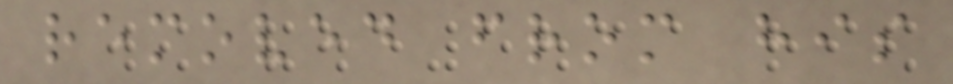removed from his
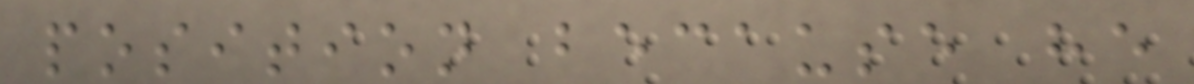position because he
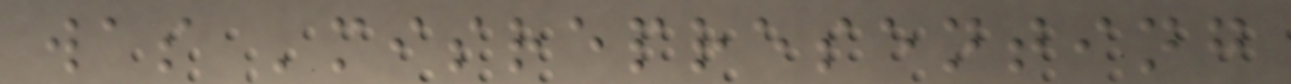was 'misrepresenting
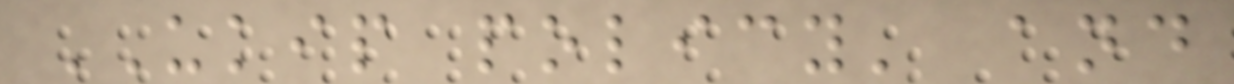UKIP policy' and
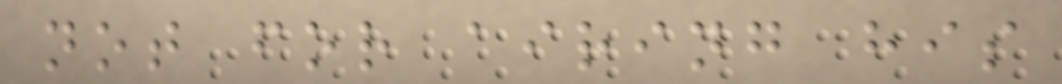not for airing his
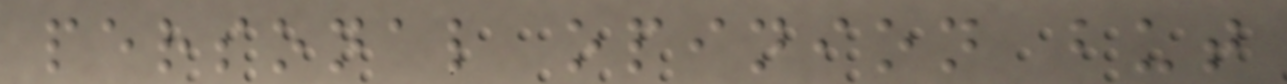personal opinion but
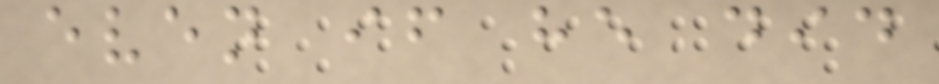even if he did
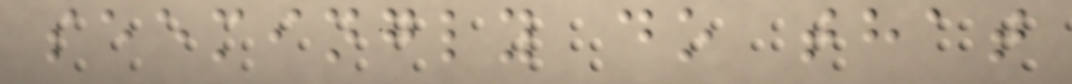seemingly do that
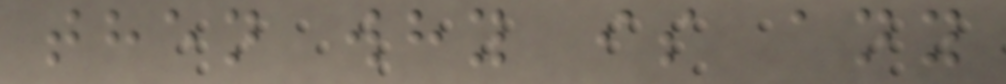then why is any
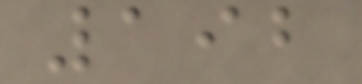192
